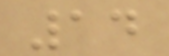14
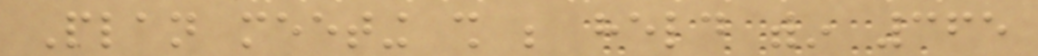Plan meeting shall be held within 365
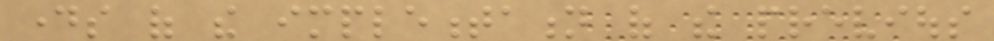days of the implementation of the previous
